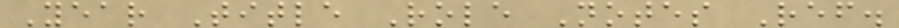Year Title Role Notes Ref.
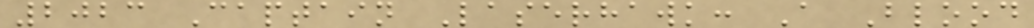2023 Captain Laserhawk: A Blood
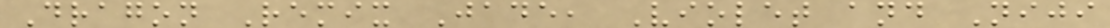Dragon Remix Jade, Violet and Niji
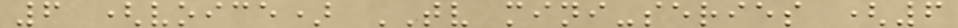6 (voice) TV mini-series (6
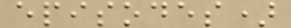episodes)
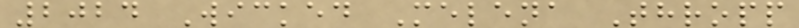2024 Wicked Melena Thropp
